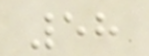58
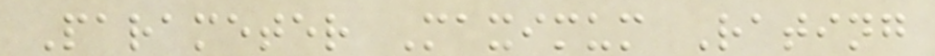Parameter Maximum Rating
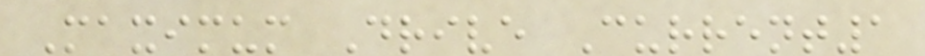Maximum Drive Current1
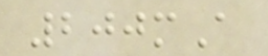200mA
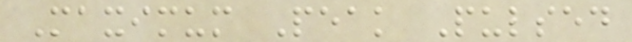Maximum Peak Pulsed
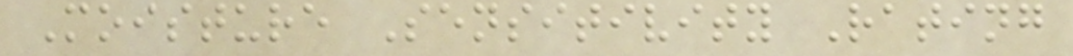Moisture Sensitivity Rating
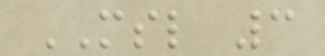MSL 3
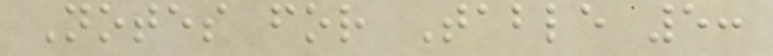Notes for Table 5:
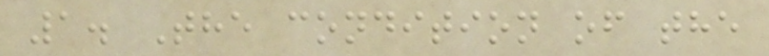1. The condition of the
